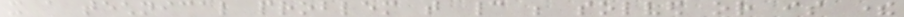it a technical problem that cannot be solved or is there
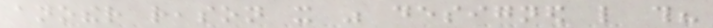another reason it was designed like this?
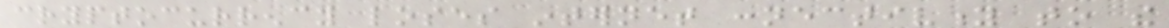cryptocurrency loses internet connectivity to the
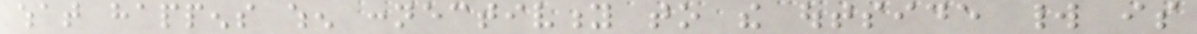what happens when connectivity to the outside world is
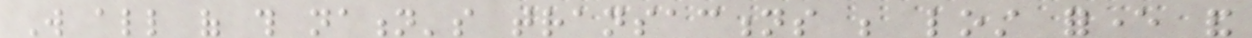Will all of this nation's transactions be lost forever and
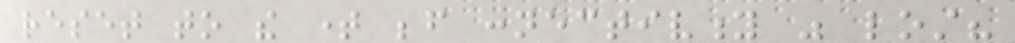reset to the time before connectivity was lost?
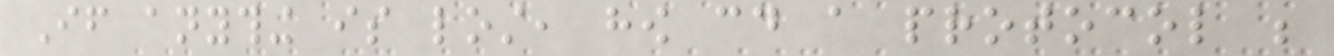If anything is lost, how could a protocol be
